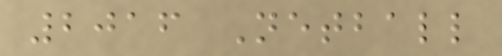2016 Netball
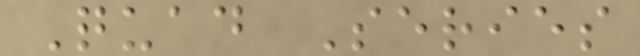Quad Series
